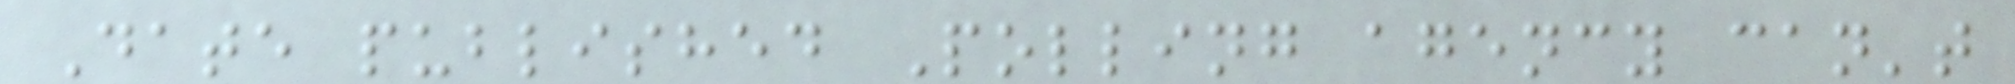Date published Polling agency can't
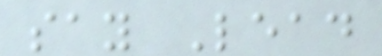say Lead
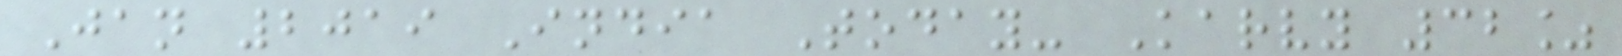Jan 2019 India Today- Karvy 32%
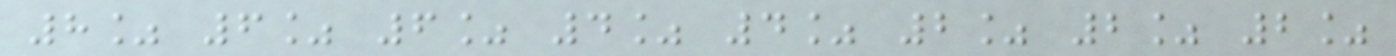8% 6% 6% 4% 4% 2% 2% 2%
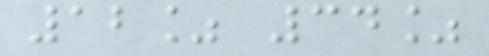12% 34%
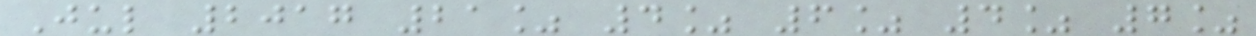Jul 2017 21% 4% 6% 4% 7%
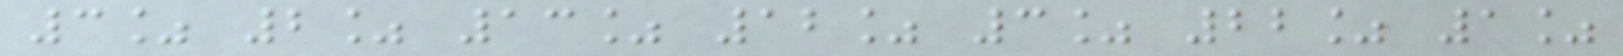3% 2% 13% 12% 3% 22% 1%
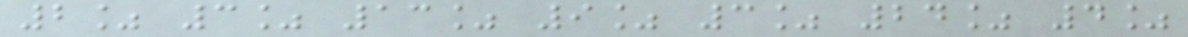2% 3% 13% 9% 3% 24% 4%
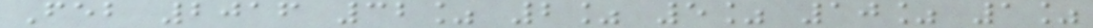Feb 2016 32% 2% 5% 10% 1%
